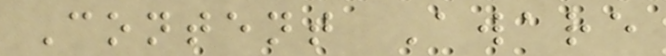Content Aware
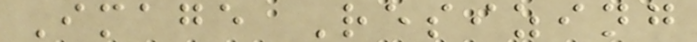Image Resizing
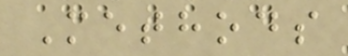Methods
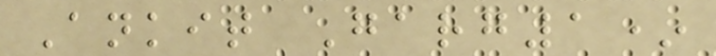Ankit Garg1*
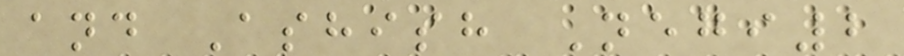and Ashish Negi2
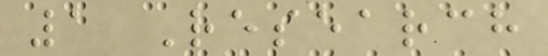1 Research
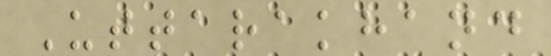Uttarakhand
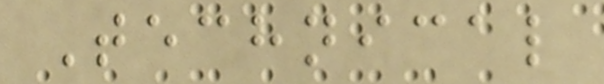Technical
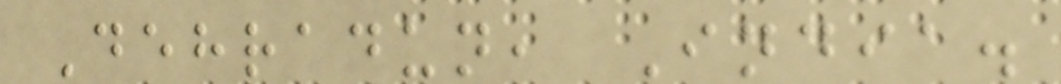Dehradun, India.
